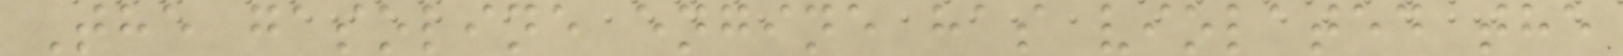The gasoline engine has violated the
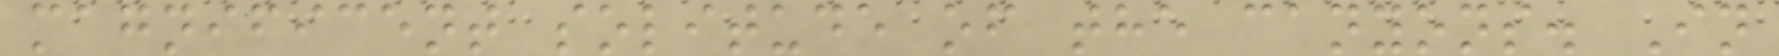magnificent solitude of the canyons. In
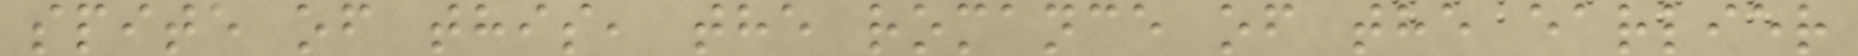spite of this, the romance of the earlier
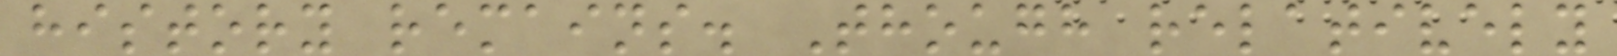history remains. Though relatively
